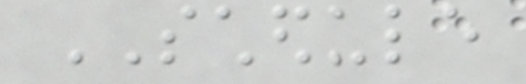SCHEDULE
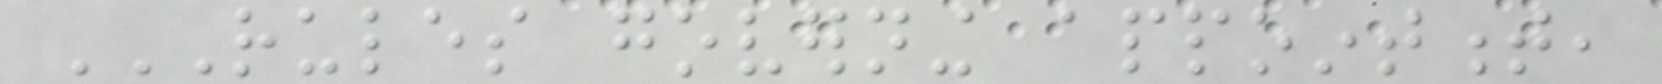RULES GOVERNING APPOINTMENT,
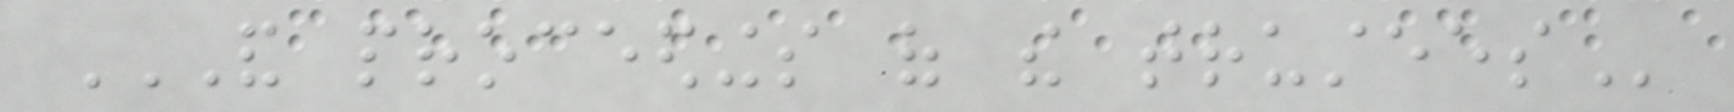AND PROCEEDINGS OF THE TRUSTEES
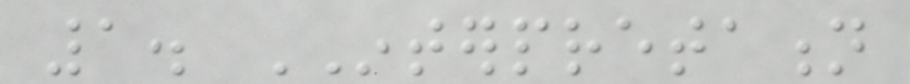1. INTERPRETATION
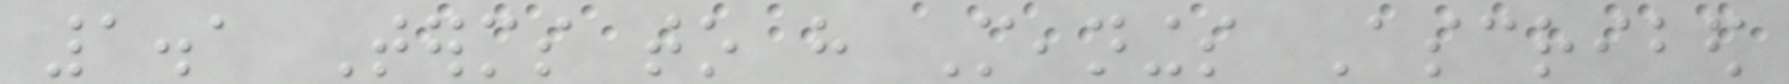1.1 Terms to have Meanings Ascribed
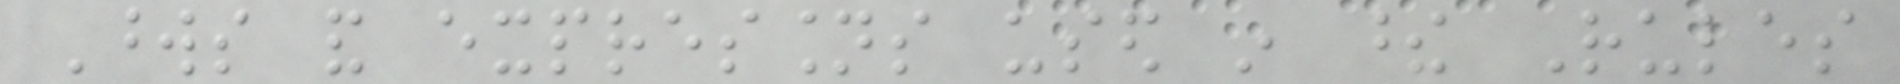Words and expressions used in these Rules
